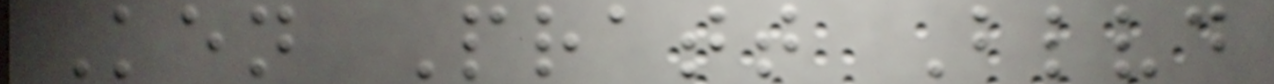Ken Pratt Blvd
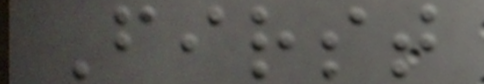First
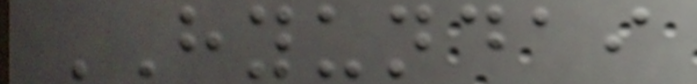HYUNDAI
